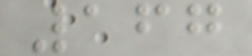167
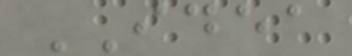IDEA
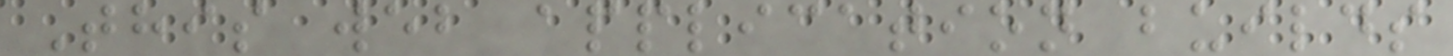This web application builds
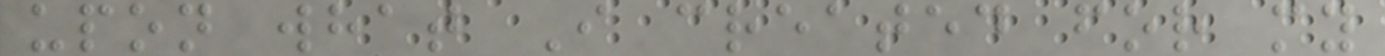upon what I created for my
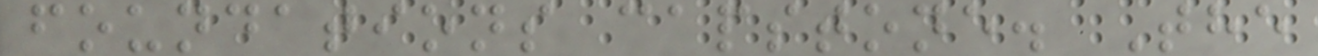foundations capstone. The
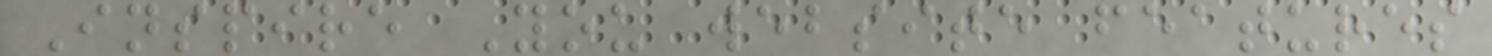Inspire You website features
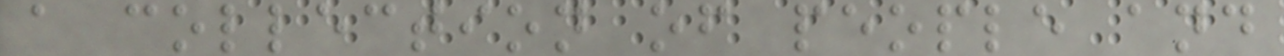a collection of people and
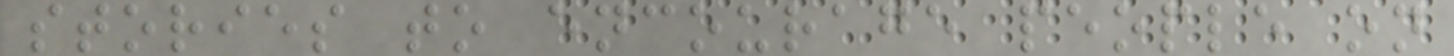stories to encourage people on
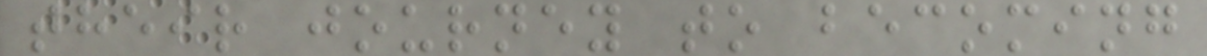their journey to becoming
